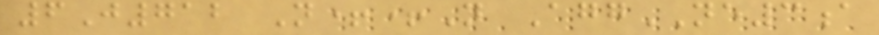6J712 N++N AggNE3a
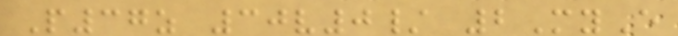P37z 30v0/ 2MyE
